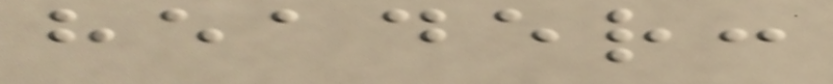header:
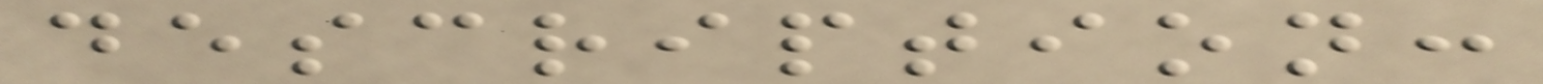description:
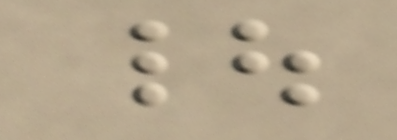|
